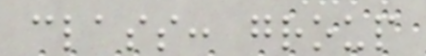class: group
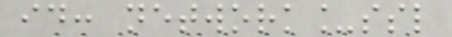id: network_ssl
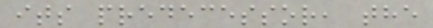its predecessor, the
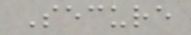Secure
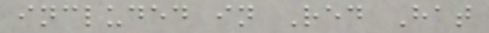included in Red Hat
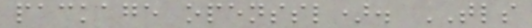package openssl). TLS
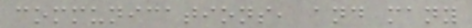communications, and many
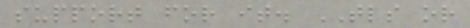support for it. TLS or
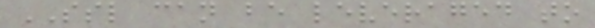SSL can be leveraged to
